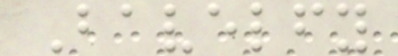Bavelfy
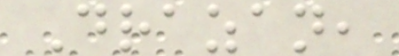Drazan,
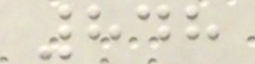848
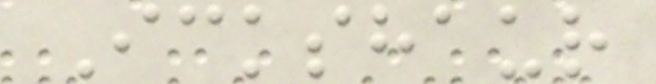Ickshaur
